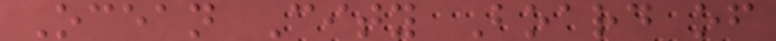Ocean City Board of
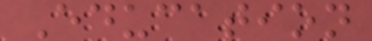Education
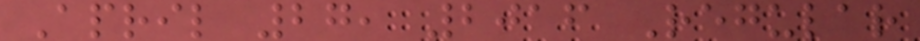April 27, 2016 Regular
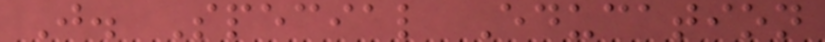J. Special Education
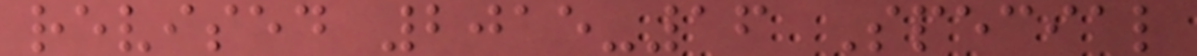revised 2015-16 Special
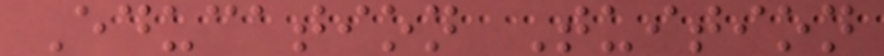Education Tuition
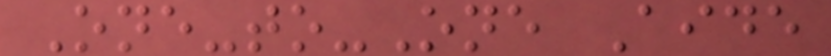One-to-One Aide
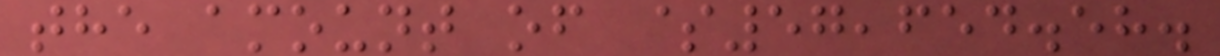the amount of $57,654.58.
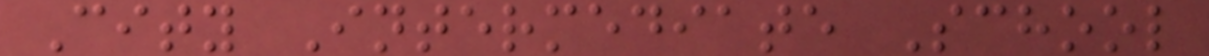City Intermediate School
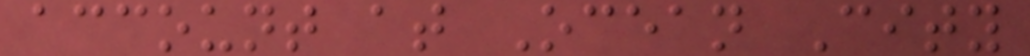account at Ocean City
